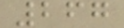267
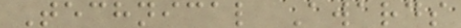Technical Awards
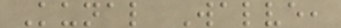Kunal Walve,
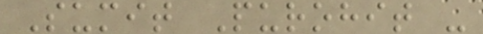Sumit Purohit -
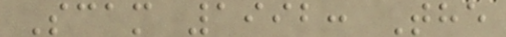Scam 1992: The
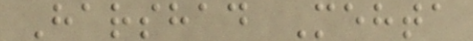Harshad Mehta
